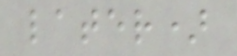later)
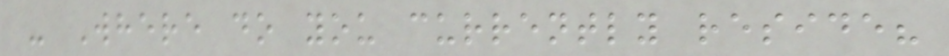- Where do you currently reside?
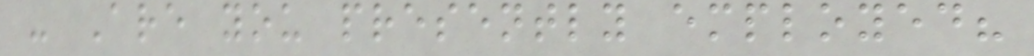- Are you presently employed?
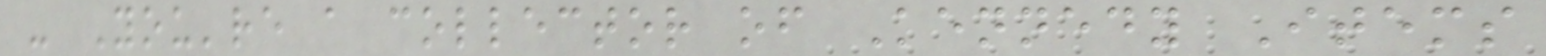- You're a collector of Kennedy Items
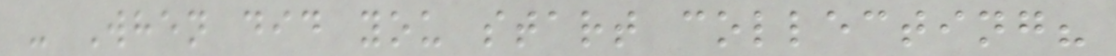- When did you start collecting?
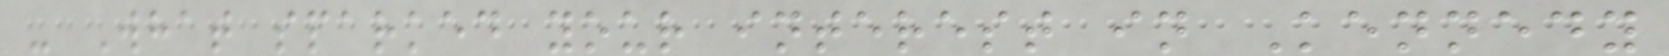- What sparked your interest in Kennedy
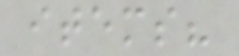items?
